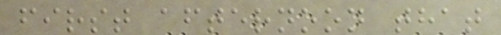first afternoon that
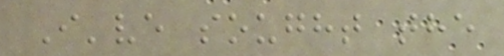I've sought the
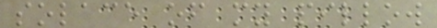solace of my pillow
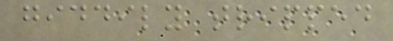giddily tripped
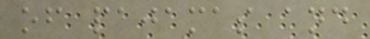of pajamas and
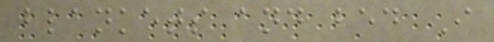blankets and bed I
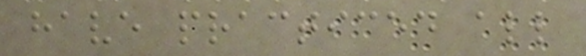have practiced all
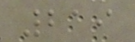219
